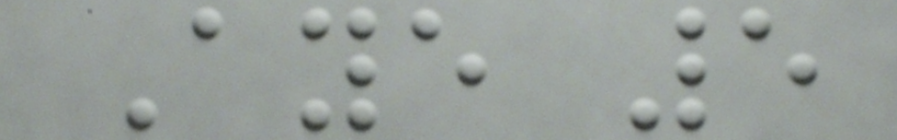Aye 5
